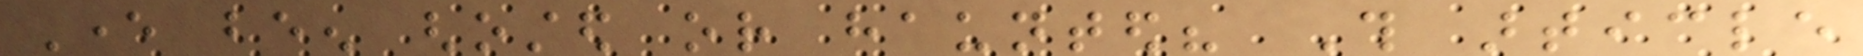Ever been ghosted or haunted? This article
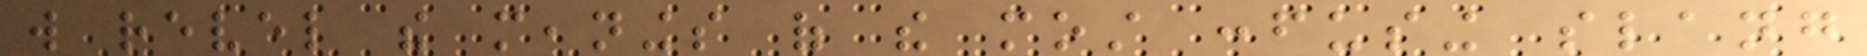will revel the meanings of the most confusing slang
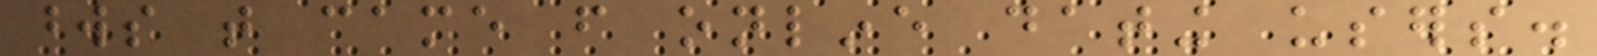words that came from online dating users.
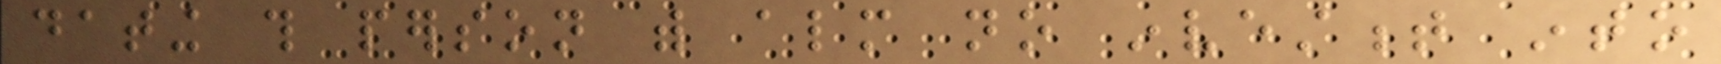dating this person with almost no investment into
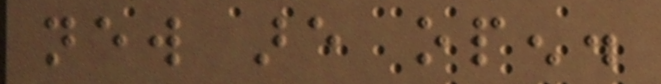new are open.
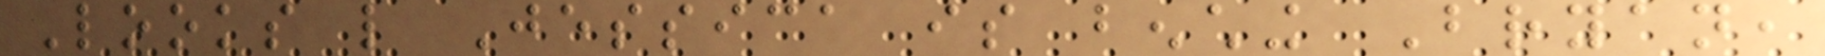Looks like Jessica is benching Bryan,
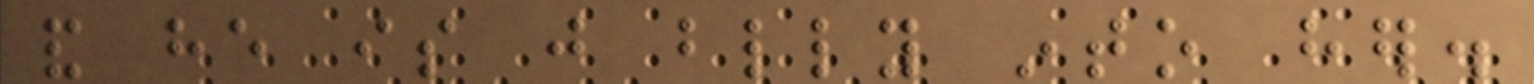and he is just blindly into her.
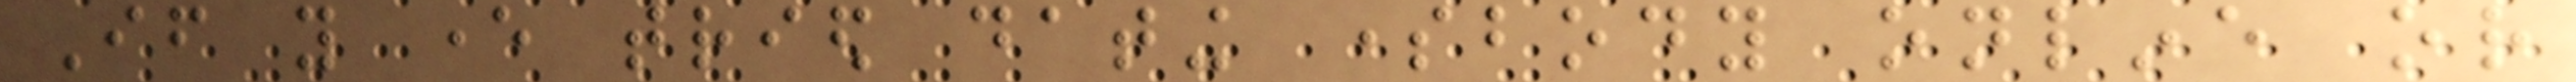If you ever tried dating somebody online or
